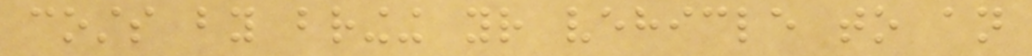costs by bringing your vehicle to an
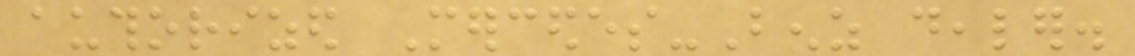authorized Mercedes-Benz dealer.
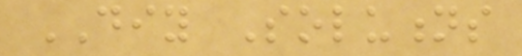DIY Solutions
